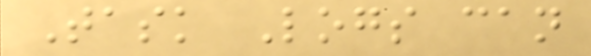Task Logs can
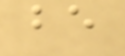be
